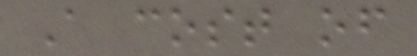A cost of
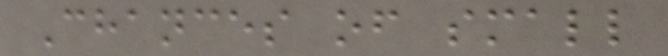Chances of small
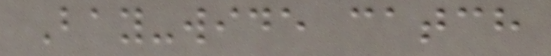Bay-wide catch
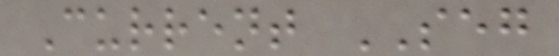Current SEG
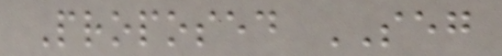Proposed SEG
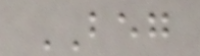BEG
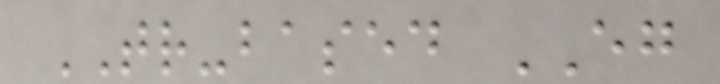TR-based EG
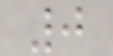0
